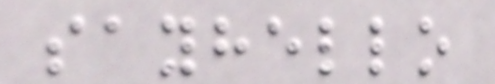sayhello
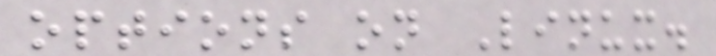options on Linux.
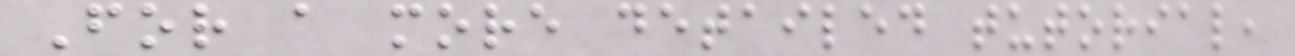For a more detailed tutorial,
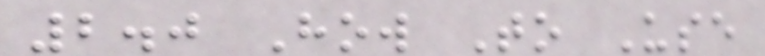2.0 How To Use
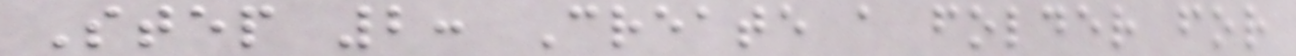Step 2: Create a folder for
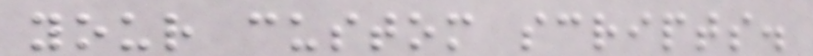your custom scripts.
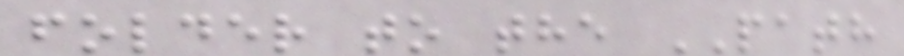folder to the PATH
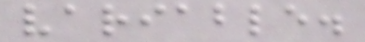variable.
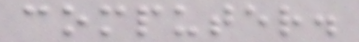computer.
